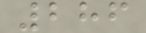286
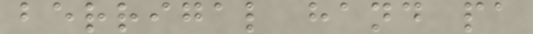berrigal hand pa
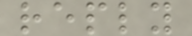reply
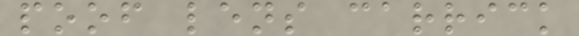poof lens carrick
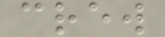crew
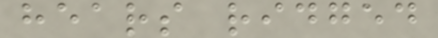hears ridged
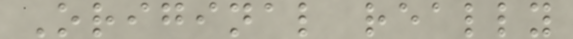Original really
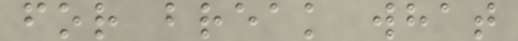for break what
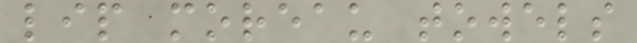lip moreau towels
